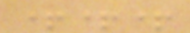+++
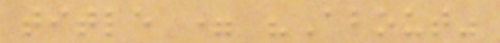title = "About"
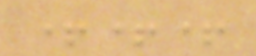+++
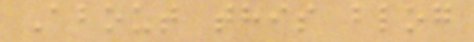About this blog
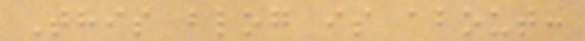This blog is about:
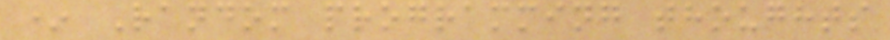* Random programming thoughts
